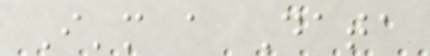I'm a Data
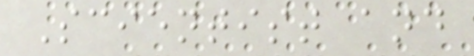Scientist and
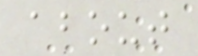about
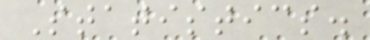Statistics.
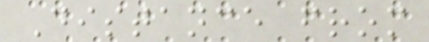Distance from
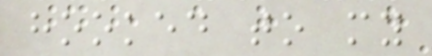hooked to my
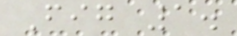Fig 1.
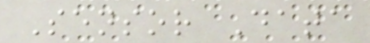Sensor Data
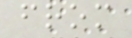from
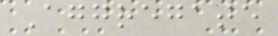Aggregate
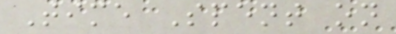Time Spent on
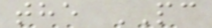the PC
